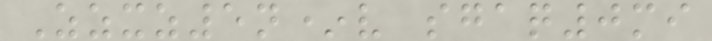Zzxz5n*v sgaq0mi
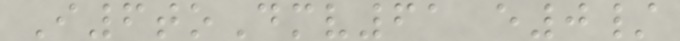I6toDmv61 e0/
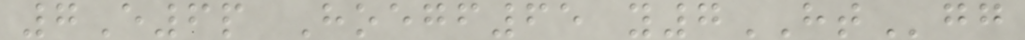7E6p Hoegf65 y7HTgg
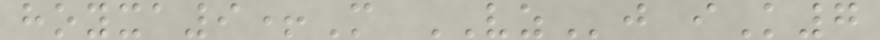hoyxa9+M VZj iK7
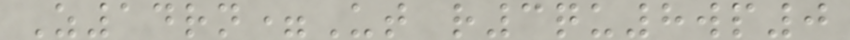Z14rn=Ut r3qu8wp0
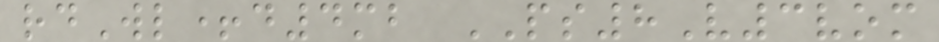rdWl+d4mb PS8V3vom
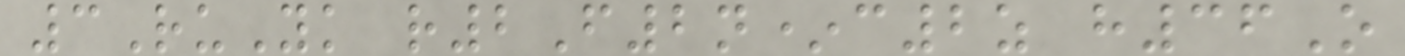3RuYk r2F2n*c2z h36O
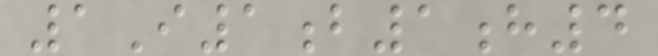1I1b1h4
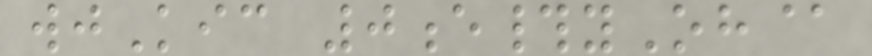wjKic 0e#yOh@
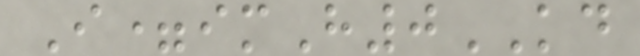I=imH0KD
